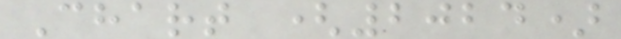Chart (2024)
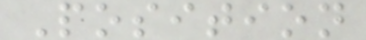Position
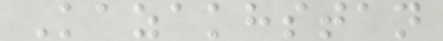Kazakhstan
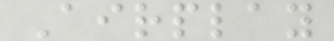Airplay
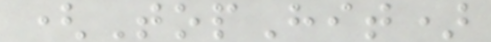(TopHit)
